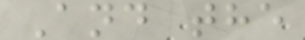And the
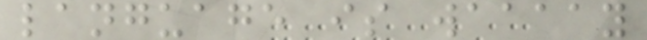language is waaaay
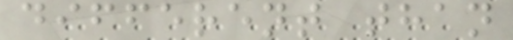different than
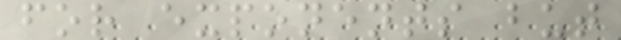for exponents but
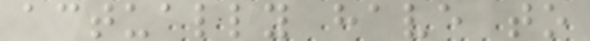actually have to
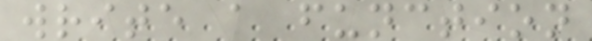write a function
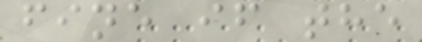fine if the
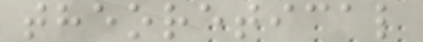theoretical
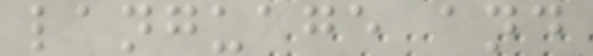language and
